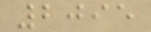2095
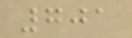701
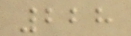228
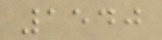1540
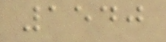1540
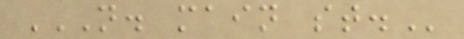N. MAIN ST.
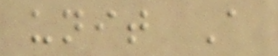unit A
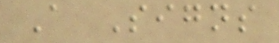A Signs
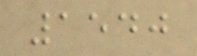1540
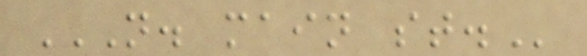N. MAIN ST.
